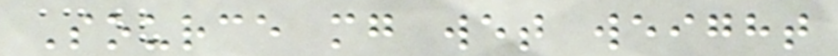Source mg wet weight
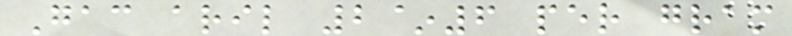Gac aril 2~6 per gram
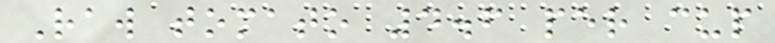Raw tomato 4.6 per cup
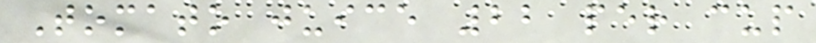Tomato juice 22 per cup
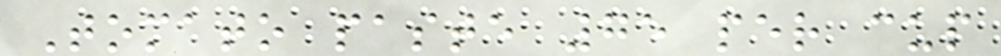Tomato paste 75 per cup
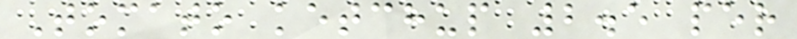Tomato ketchup 2.5 per
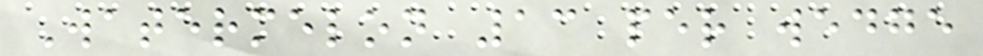Watermelon 13 per wedge
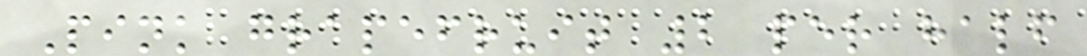Pink grapefruit 2 per half
